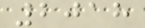2018
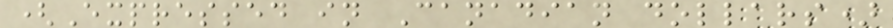(Expressed in Canadian dollars)
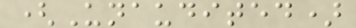(Unaudited)
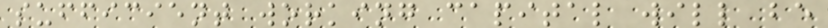sufficient working capital will be
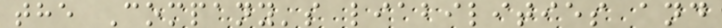the Company's liabilities and
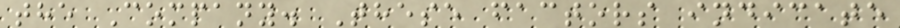the Company. These factors indicate
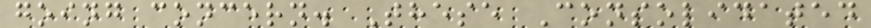going concern. These Consolidated
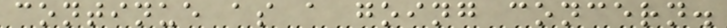continue as a going concern.
